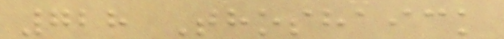728 Thoshaick
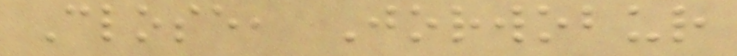Close, Jorwobur
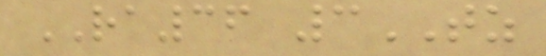RA36 3TZ
